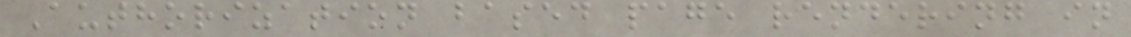Authorization based page rendering in
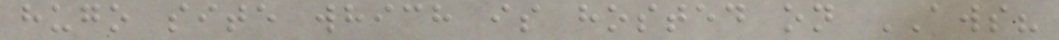hugo site which is hosted on AWS?
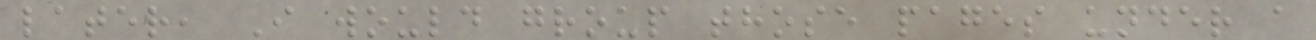later, I would group those pages under a
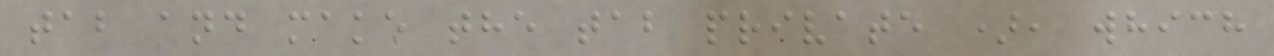tab and make the tab private ), which
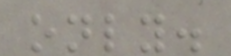only.
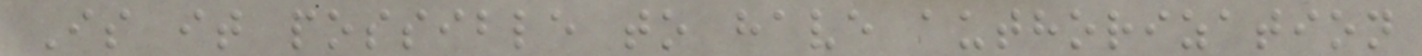Is it possible to have authorization
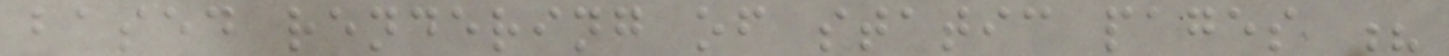based rendering of static pages ?
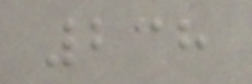238
